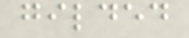gilded
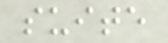suite
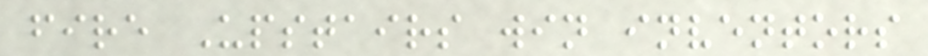fire Upstairs win inventors
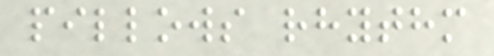pillows rhythm
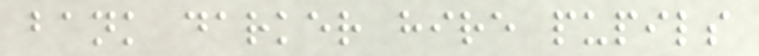bank darker hire pupils
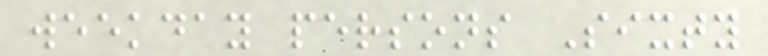weekday persons Sixty
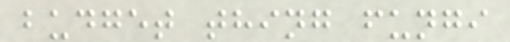budget thing fungi
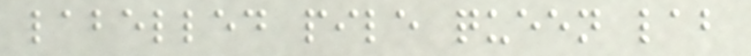labelled pile queen lab
